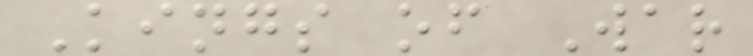Kings of War
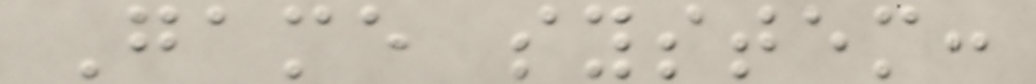Game system:
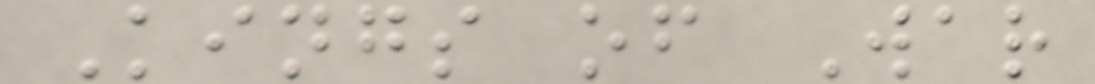Kings of War
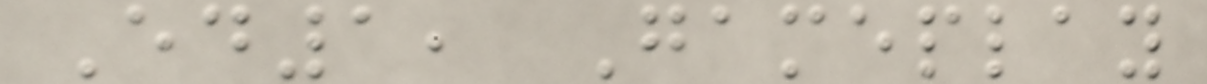Ed1, Gameplay
